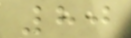80
